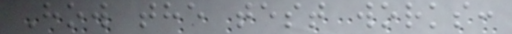How the test works:
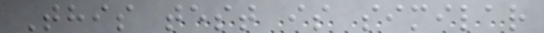This test is similar
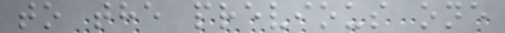to the previous one
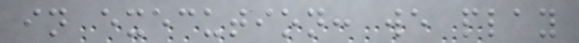in execution: we play
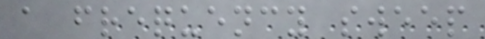a frequency sweep
